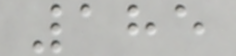185
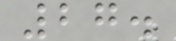27.
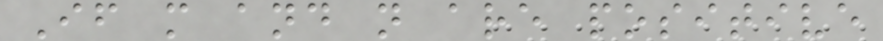If m and n are positive
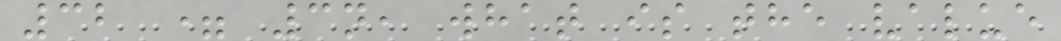32 = 3n, what is the value
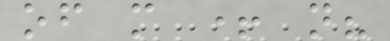of m + n?
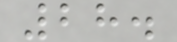28.
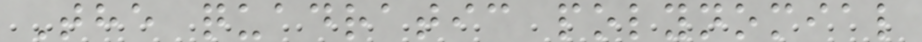The quadratic polynomial
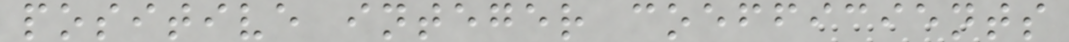positive integer coefficients
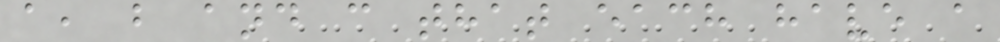a, b and c that each have a
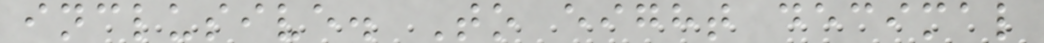inclusive. To eight decimal
